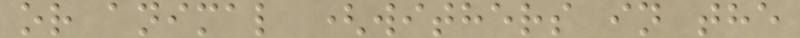or animal (withers in the
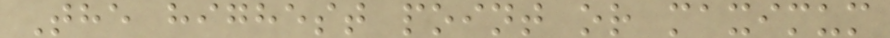The highest point or maximum
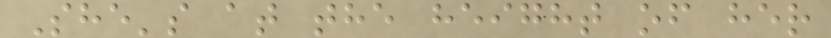She's at the height of her
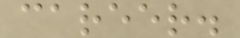career.
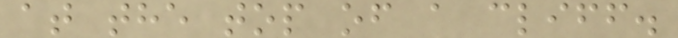at the top of a cliff.
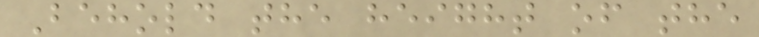Behold the height of the
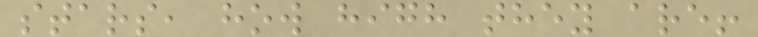stars, how high they are!
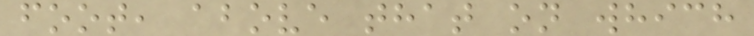foot, above that on which
